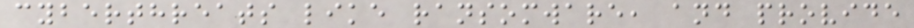cyberthreats like ransomware, and provide
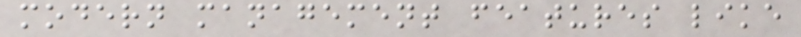modern management features like
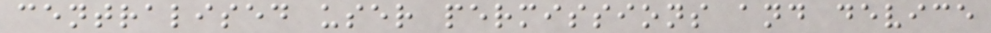centralised user permissions and device
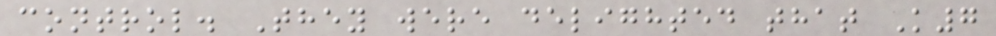control. They were delighted that K7
